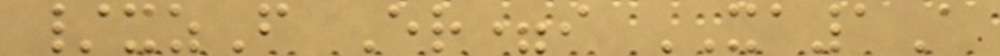/xzF Er=i XA1A
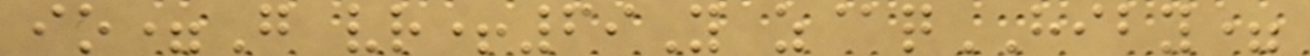io=G vr+69Y z@qHIBY=
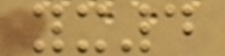yx4
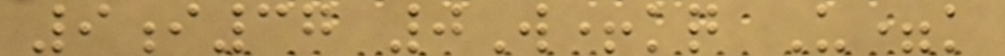9i37 0W+kq U=k
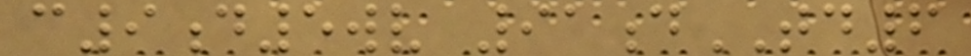c9d5wv 91dTD6
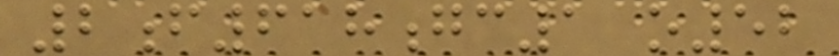2f618gc1 o52
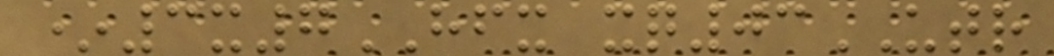*3x7HFX xq03UTR
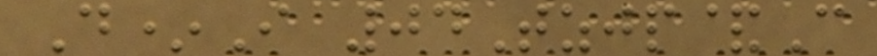D*I 04Tzjp&C
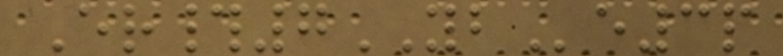Er#7YBe3p
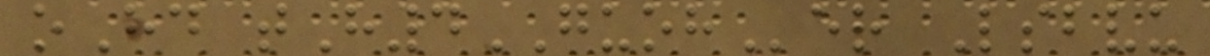oHd tH4GUOHer Lsbvu
